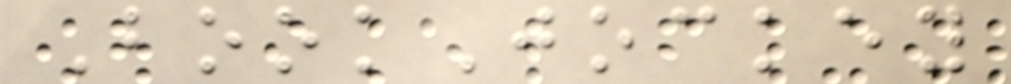BookJockey
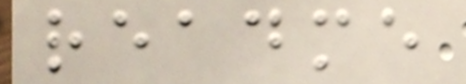readme
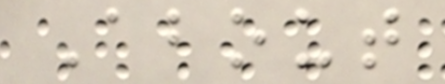About
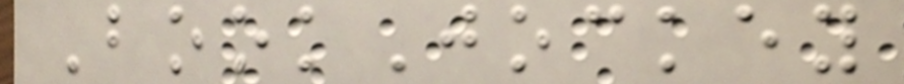BookJockey
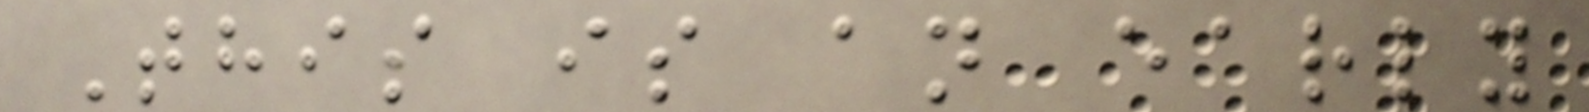This is an early
